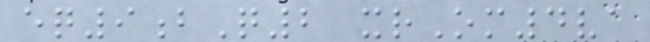eq9bQ2 xrOm4va
